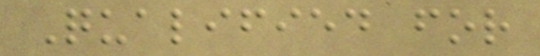Qualified for
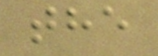the
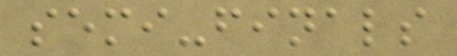semi-finals
